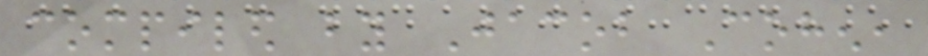compiled by Jacob Cohen,
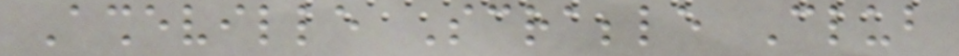Asheville Scrabble Club
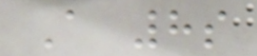A 8s
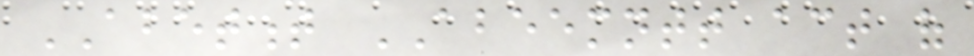ABETMENT ABEEMNTT act of
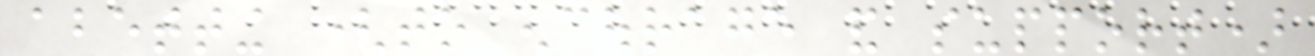abetting (to encourage and support)
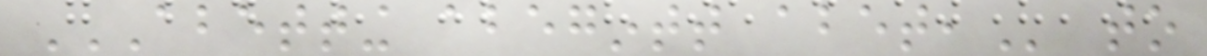ABETTING ABEGINTT ABET, to
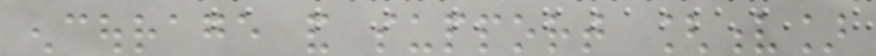encourage and support [v]
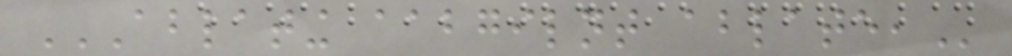ABLATING AABGILNT ABLATE,
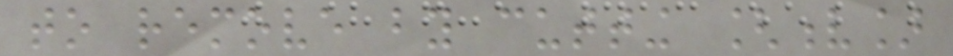to remove by cutting [v]
